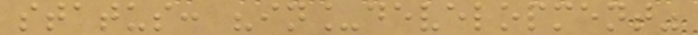status: "in_development"
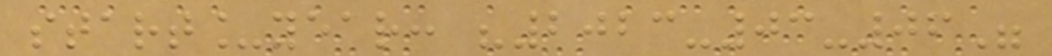start_year: "2023-03-06"
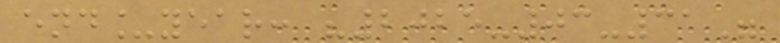end_year: "2025-03-31"
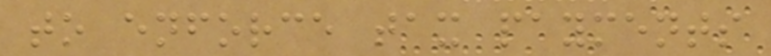to enforce tax payments
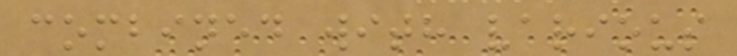combined with various
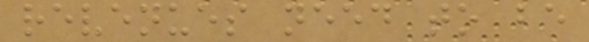revenues need to be
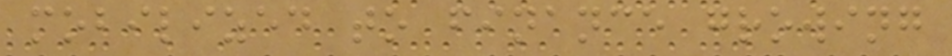mobilized to finance growing
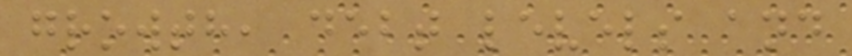growth, debt levels and
